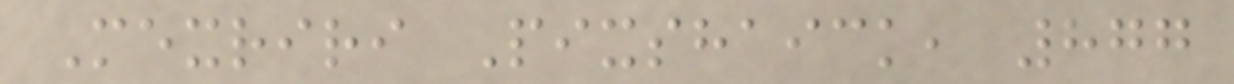Mexriri Pixshaick, 877
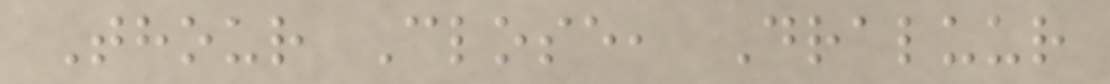Thour Close, Draluur
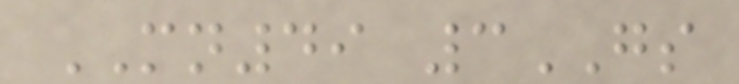MN49 3GS
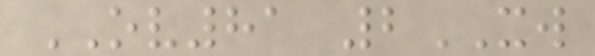OV81 2XW
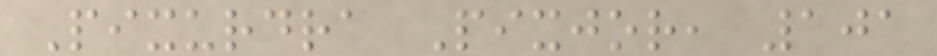Pixurdra Pixjor, 101
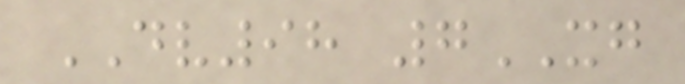DV98 7XG
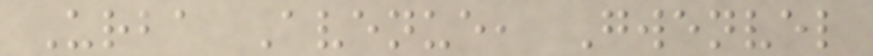Urba Avenue, Gwenvel
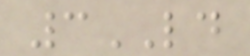3LD
